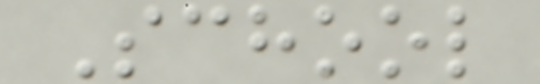School
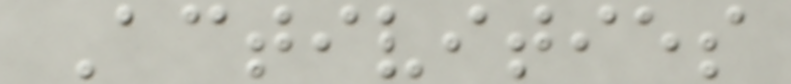Activities
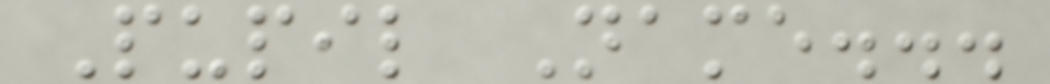Pupil Name...
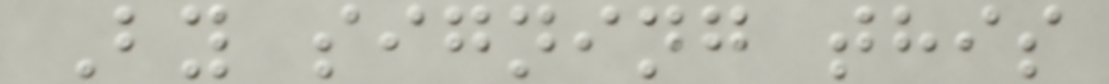By signing this
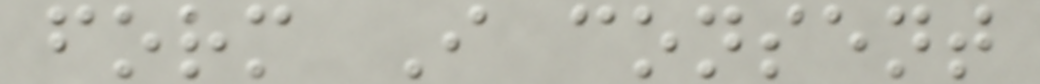form I consent
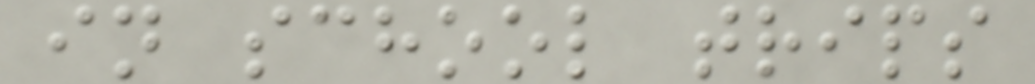in school trips
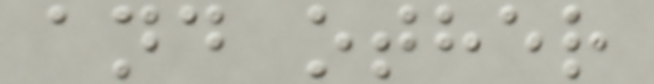and other
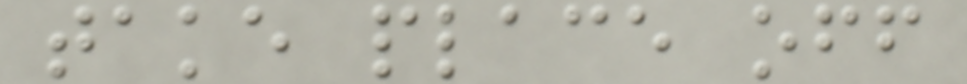take place off
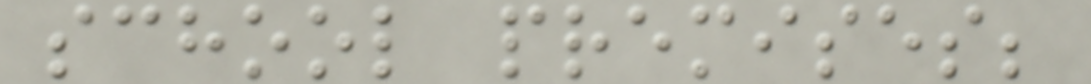school premises;
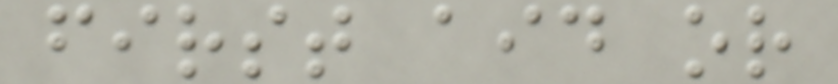first aid or
